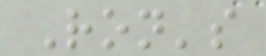Ron's
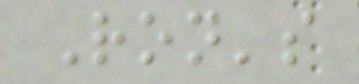Ron's
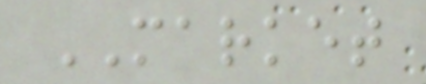MARKET
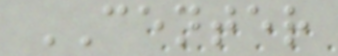CENTER
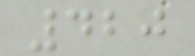420
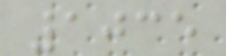1035
